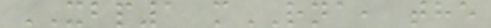XBP1 mRNA, the
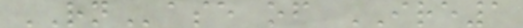RNase of IRE1
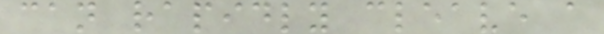can rapidly cleave a
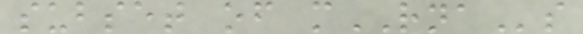subset of mRNAs
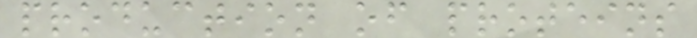production of proteins
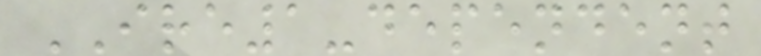IRE1-dependent
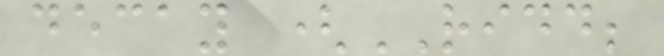decay (RIDD;
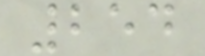254
